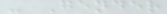- Gender
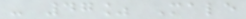- 47% Male
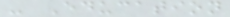- Education
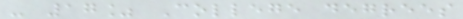- 17% College degrees
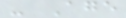- Age
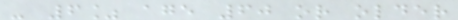- 6% age 60 or older
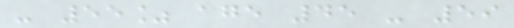- 55% age 45 - 59
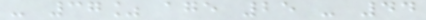- 37% age 25 - 44
